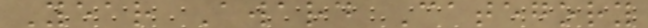Year Award Category
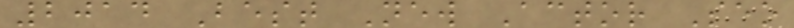2014 Best New Actor Seo
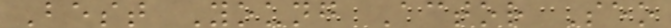Best Young Actor Seo
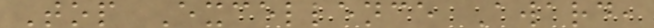Top Excellence Award,
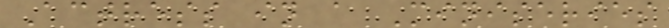Actress in a Miniseries
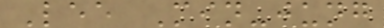Lee Min-jung
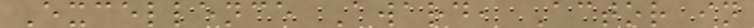Excellence Award, Actor in
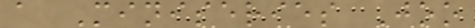a Miniseries Joo
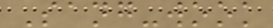Sang-wook
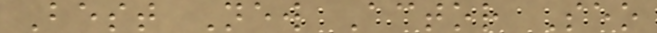Best New Actor Seo
